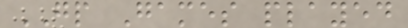GP Games played
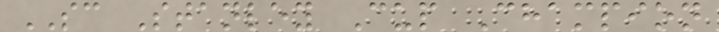SC Stanley Cup Champion
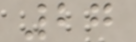27
